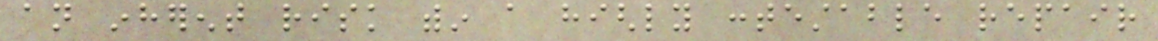an inherent risk within a highly contestable repair
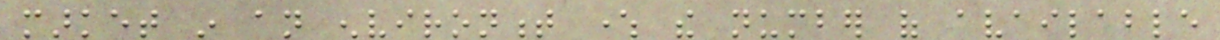market in an environment where the number of available
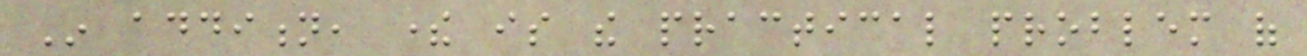In addition, there is the practical problem of
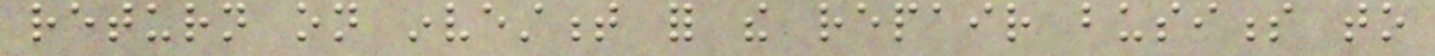return on investment for the repair business to
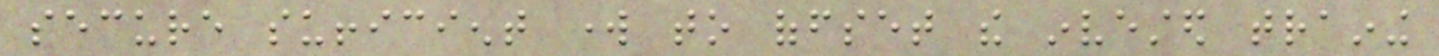secure sufficient work to offset the invested training
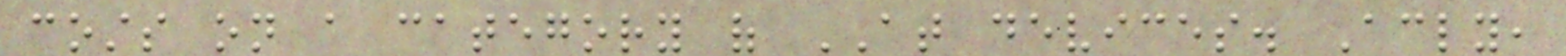costs on a category of AT devices. Accordingly,
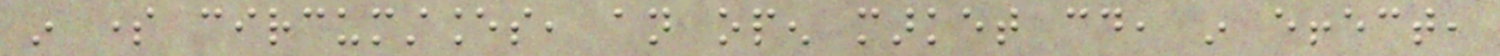in some circumstances, an open market could, in effect,
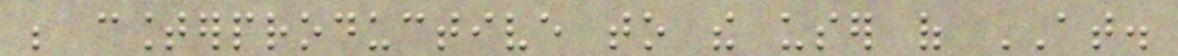be counterproductive to the user of AT.
